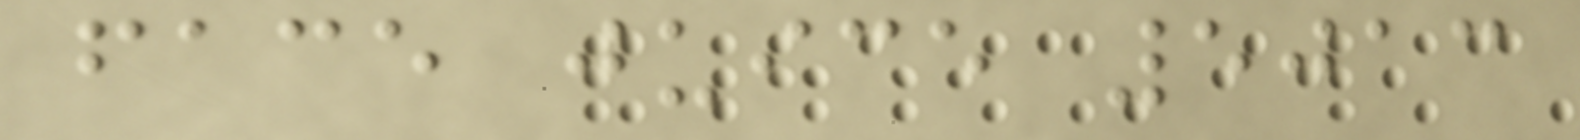face juice 5013
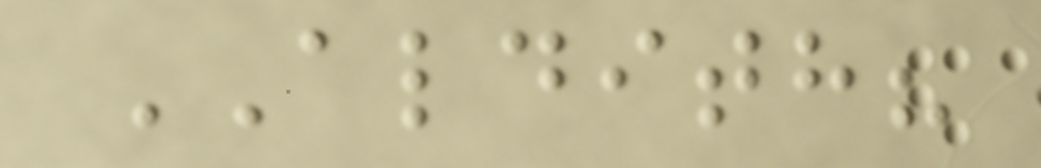ALDITH?
